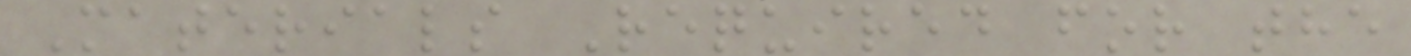Materials Required for the
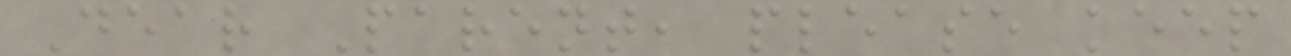Dear Parent, please keep
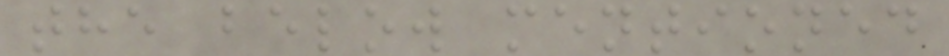the below mentioned
